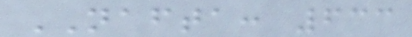NAFTA: 633
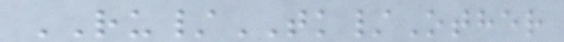RU/TK/Other
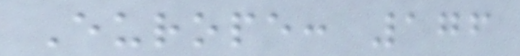Europe: 176
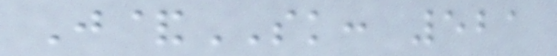J&SK: 521
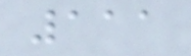111
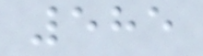585
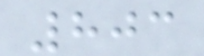803
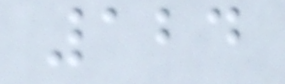124
